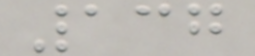137
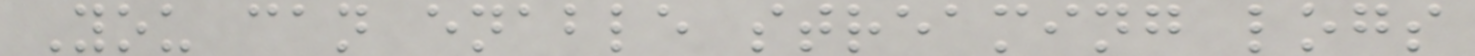You can enable streaming logs
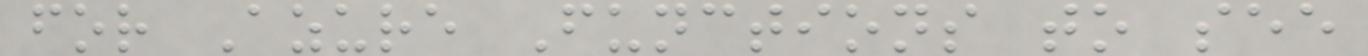for Azure Functions to see
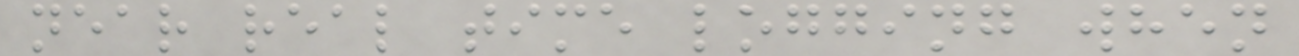near real time logging when
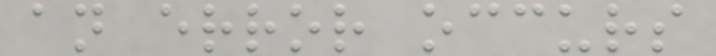an error occurs
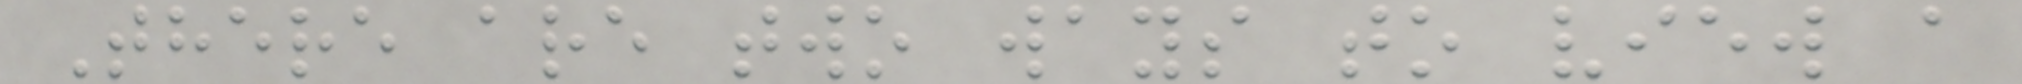There are two ways to view a
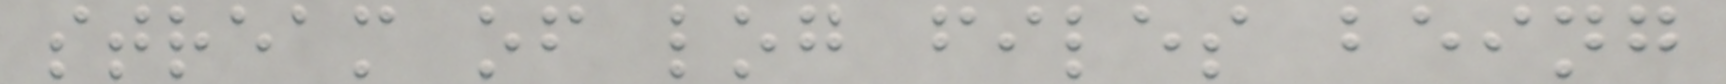stream of log files being
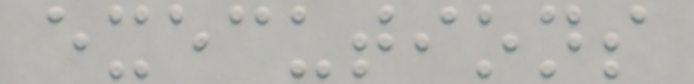executions
